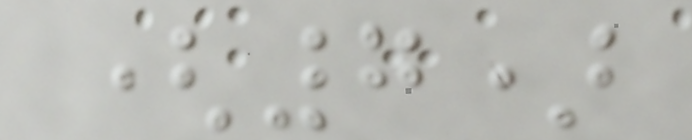(7)
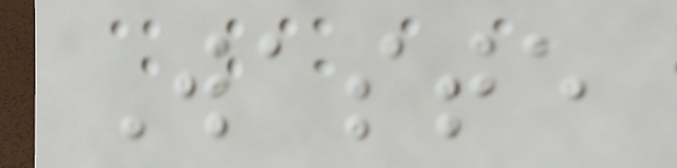Waste
